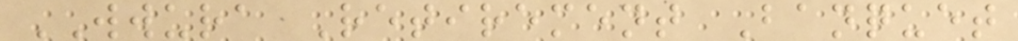WWURA Retirement Banquet
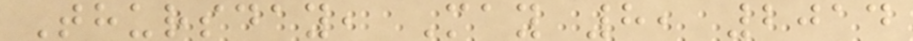Thursday, May 8, 2014
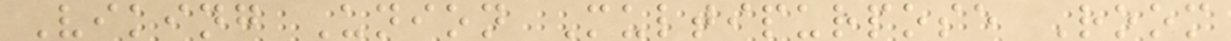Viking Union Multipurpose Room
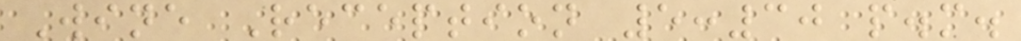Wine Reception 5:30 p.m.
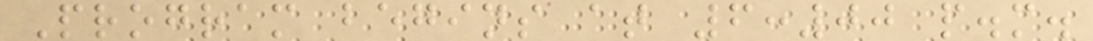Program begins at 6:00 p.m.
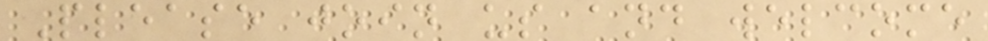Please join us and welcome
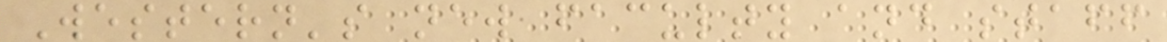Western's new faculty and staff
